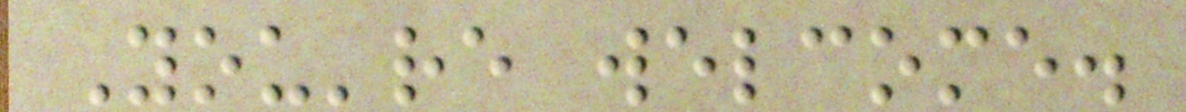You're welcome.
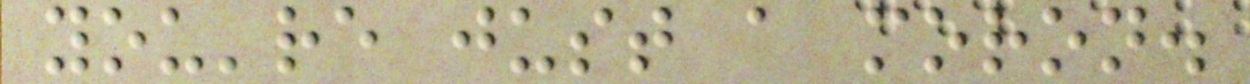you're just a moron.
